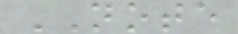NOTE
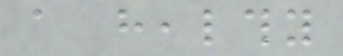a healthy
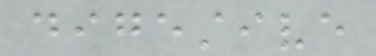digestive
